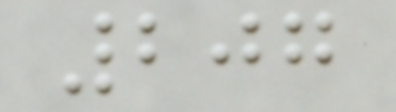207
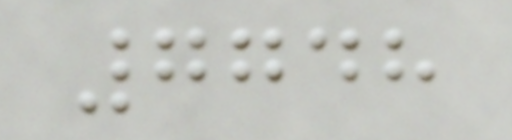7748
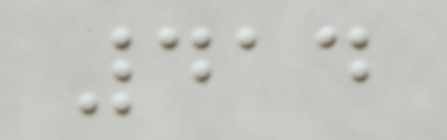414
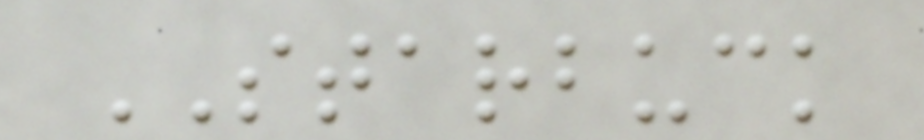STARBUCK
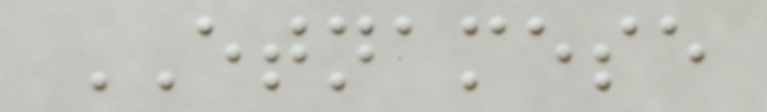ETNAMESE
